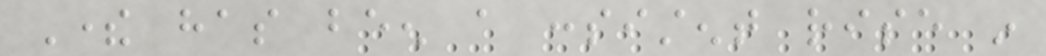There has been a consistent rise in
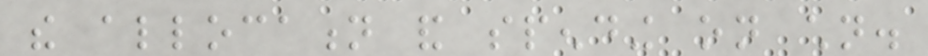the allocation and spending on children.
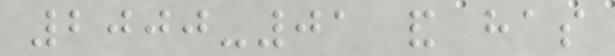2000-01 and has
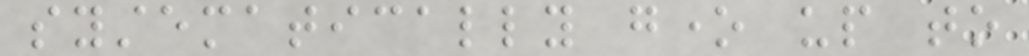systematically gone up to
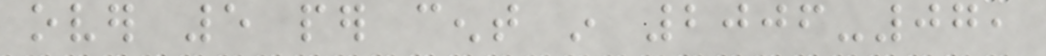over 5 per cent in 2006-07,
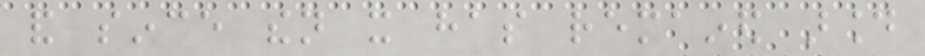and since then it has remained around
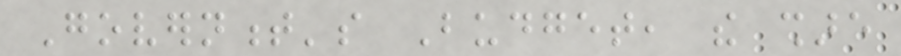Government's Budget, the share
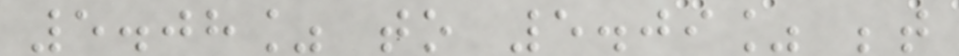5.08% to 5.09% between
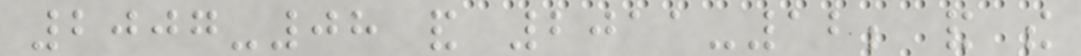2007-08 and 2011-12; and the
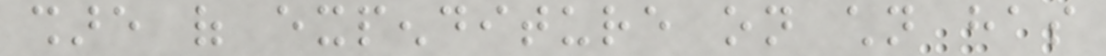share of expenditure on children has
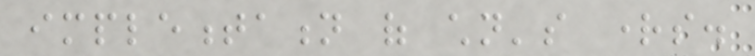implementation of children's rights.
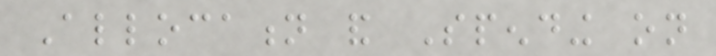Allocation and Spending on
